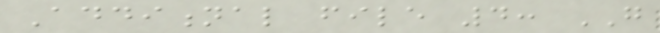Additional file 4: GO
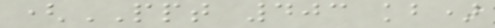(PPT 403 kb)
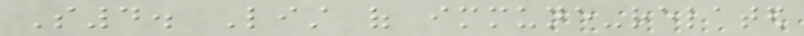S4. List of immune-related
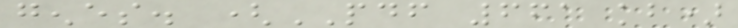genes. (PDF 661 kb)
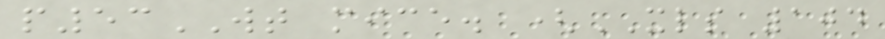p53WT mice. (XLS 104
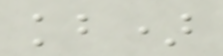kb)
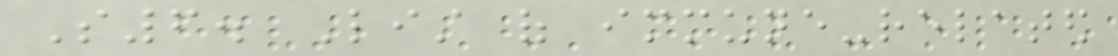S6. List of immune-related
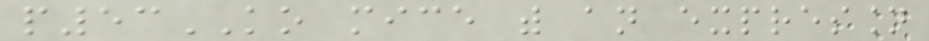p53KO mice with an expression
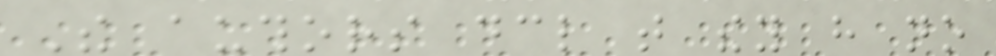The authors declare that they have no
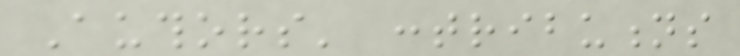Authors' contributions
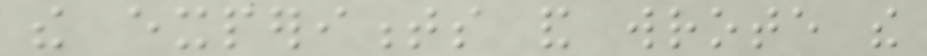the experiments and wrote the
